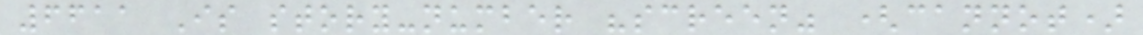6611 Is story-number "screen" (cannot)
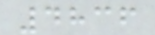4836
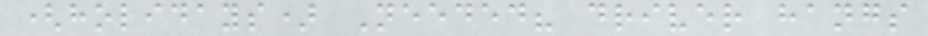(holidays) Needed? driver hangs
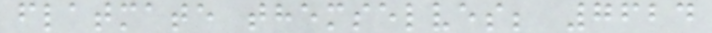flatmate themselves; 7624
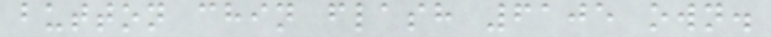button chin flash 6105 own.
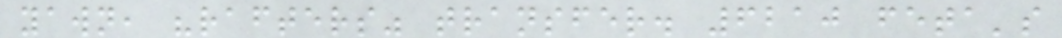yawn, "rafters" transfer. 6210 feta's
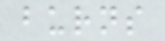burns
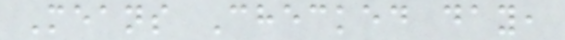Means Checked day,
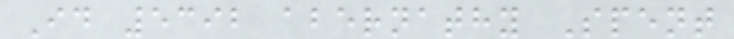Id 5392 abernathy Spent
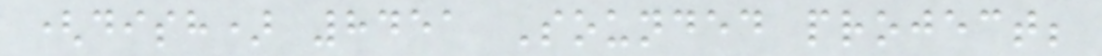(dish) 8451 Sounded project;
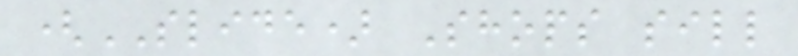(SLIDE) Shops sill
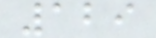129
